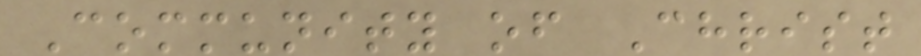Community of Christ
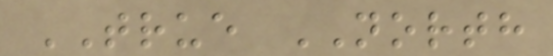TRUE NORTH
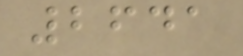2641
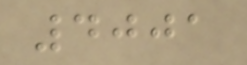4001
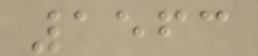1563
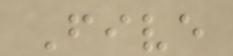Five
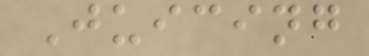Juicing
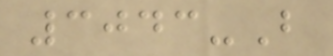3043-B
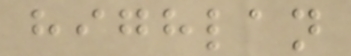highlan
